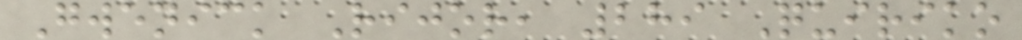Gwenick Rijor, 289 Quiriko
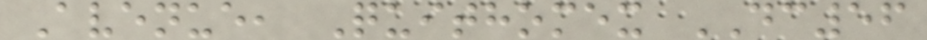Avenue, Quithomex DC56
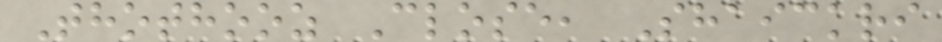Thothooz Close, Shaickri
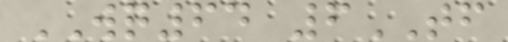WQ64 6TF
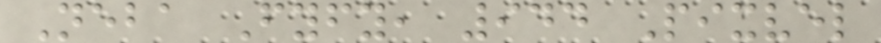Neba Fyfy, 944 Pixvel
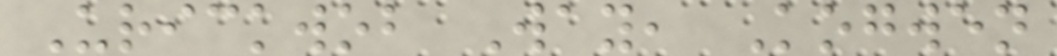Urickwob Way, Kogwen
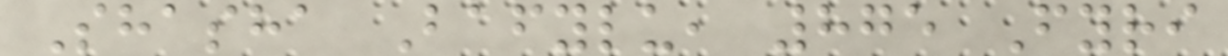Shasha Bafylu, 875 Fyri
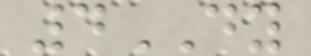4DY
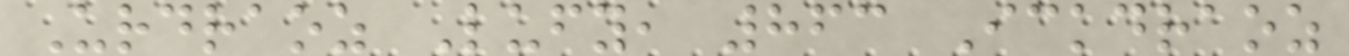Urdraoz Lufy, 863 Ickdraoz
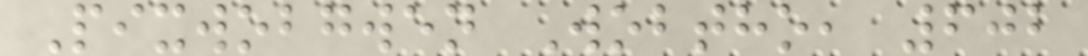Pixwobgwen Wobtho, 602
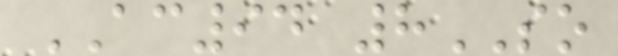AC94 8SO
